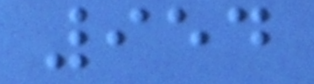954
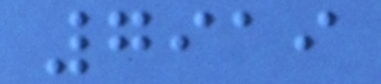7919
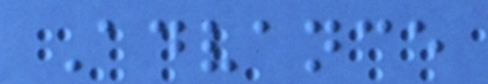Advance
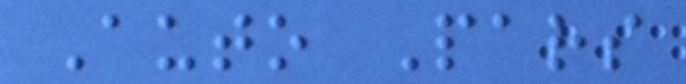Auto Pars
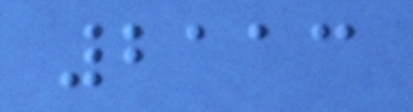2113
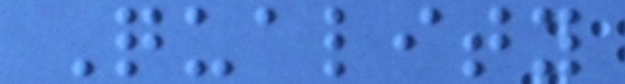Quality
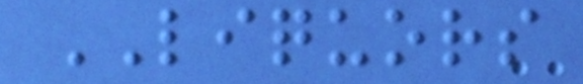LIQUORS
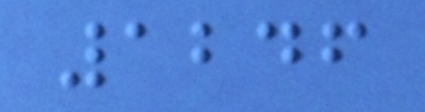1246
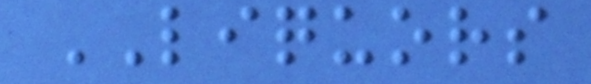LIQUORS
